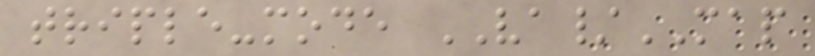triple-mode VA/MAP
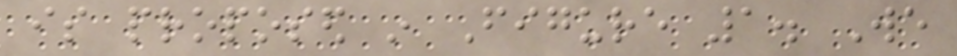is proposed in Figure 1. We
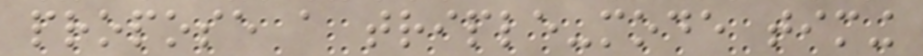propose a triple-mode timing
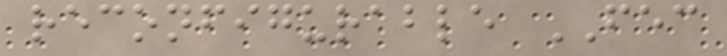reconfigurable FEC
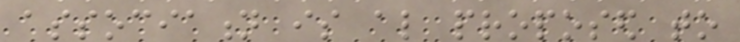association is also proposed to
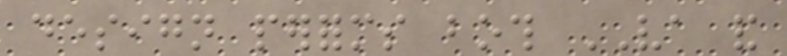design performs both VA and
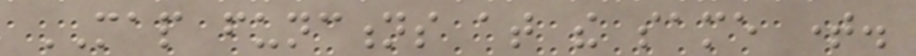MAP functions at the same time.
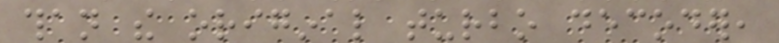than the original turbo decoder,
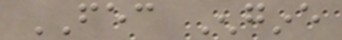FEC Engine
